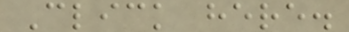Click here.
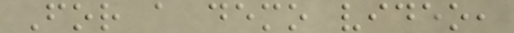For a demo video,
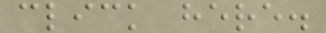click here.
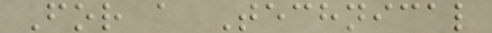For a Technical
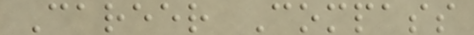Career Compass
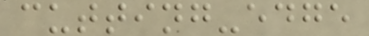cutting-edge
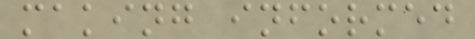making informed
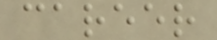career
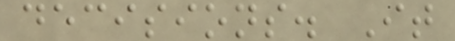decisions. It
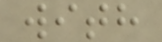with
